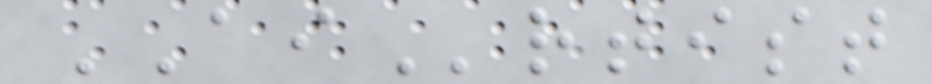AIrtist
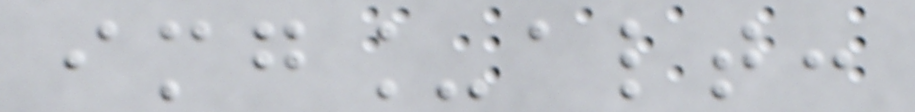img_alt:
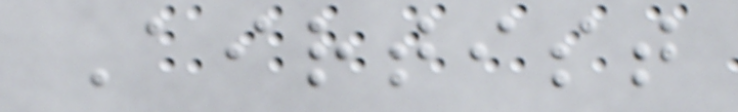Airtist
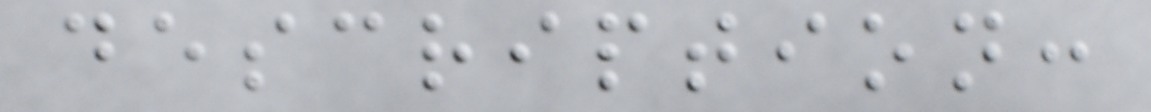description:
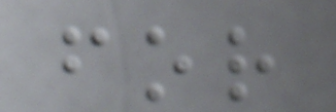for
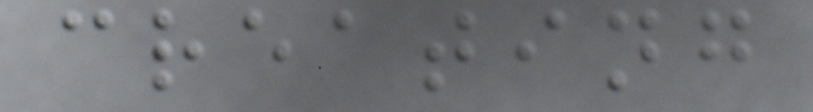creating
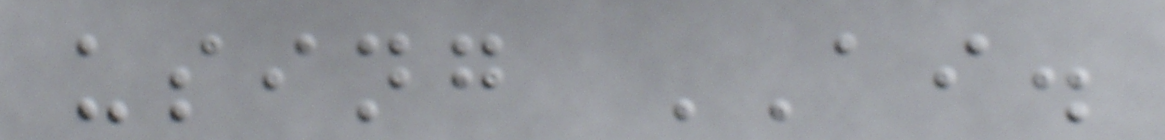using AI.
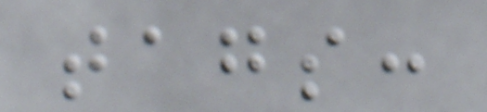tags:
